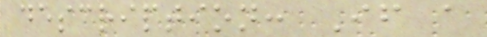description: If a
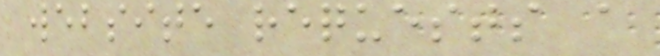website requests a
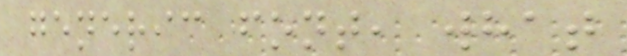generic font, what
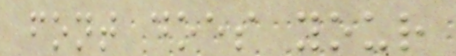font does your
